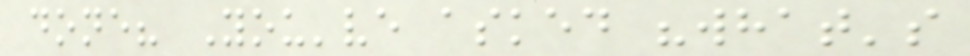done? You've asked "what's
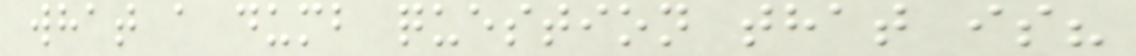what a dumb question that is?
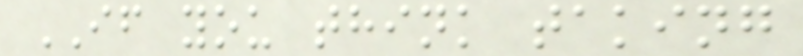IF you think taking
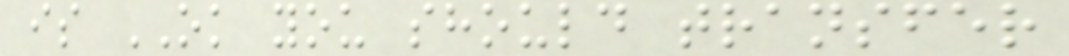is OK you should transfer
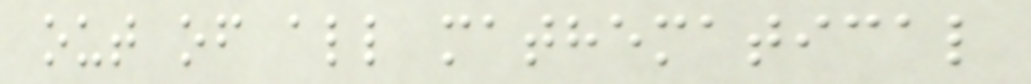out of all mathematical
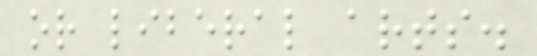or liberal arts.
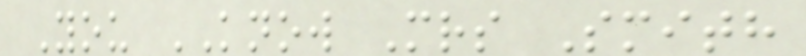You KNOW Mrs Smith
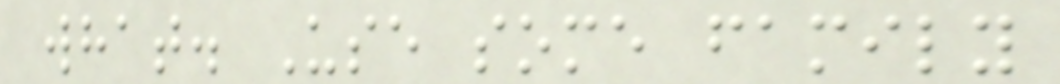what. Use some family
